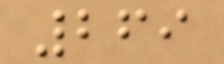269
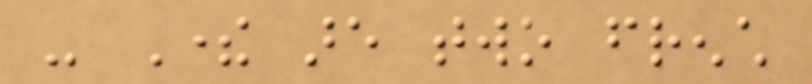- There are two french
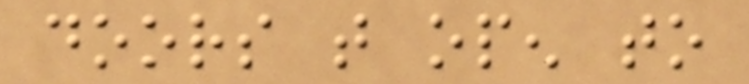doors that open to
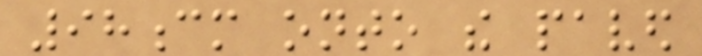98cm onto the paved
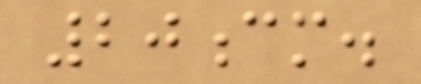20cm.
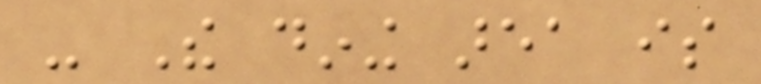- The dining area is
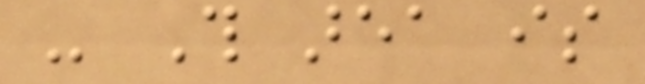- This area is
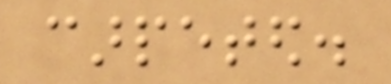carpeted.
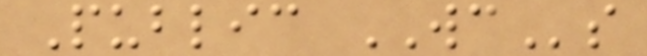Public WCs
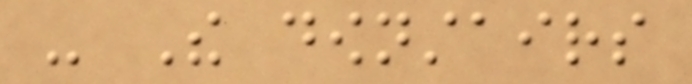- The downstairs
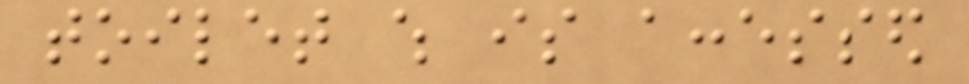toilet which is accessed
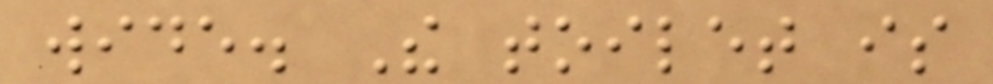wide. The toilet is
